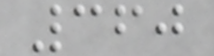360
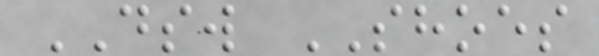DSW SHOES
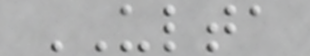ULTA
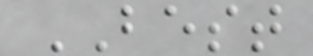BEST
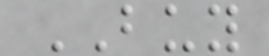BUY
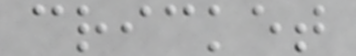cricket
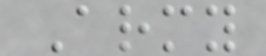Army
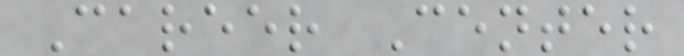Career Center
